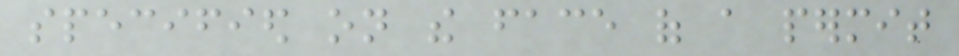specified on the face of a permit
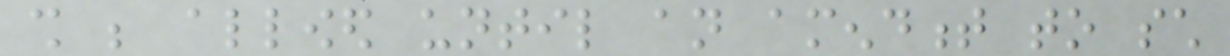shall be allowed until an amendment to such
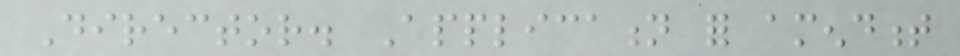Director. Application for amendment
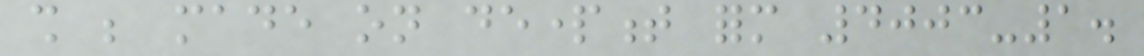shall be made on department form 4003-1.
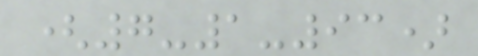(7-1-93)
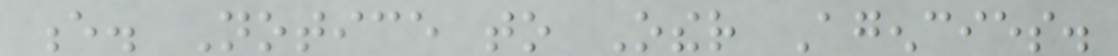e. Notice to Other Agencies.
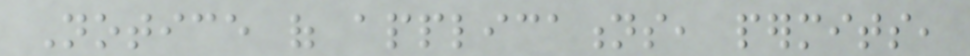Notice of applications, permits,
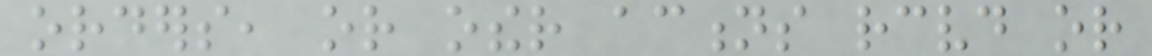orders, or other actions received or
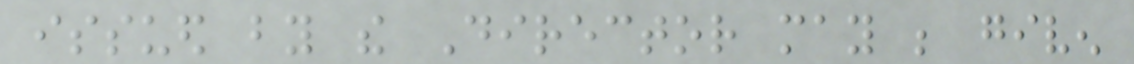issued by the Director may be given
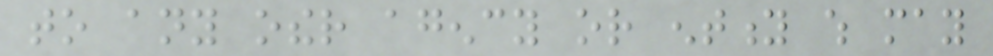to any other agency or entity which may
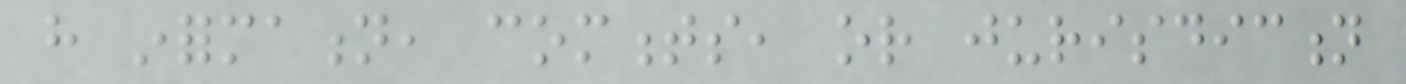have information, comments, or jurisdiction
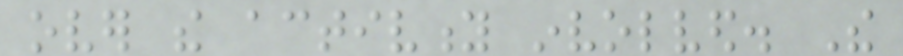over the activity involved. The
